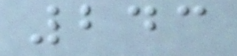243
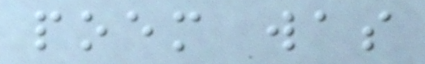poem was
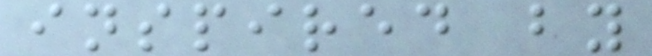inspired by
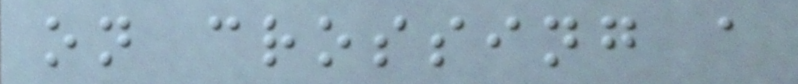on crossing a
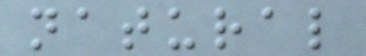natural
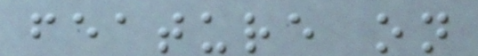feature on
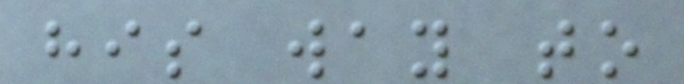his way to
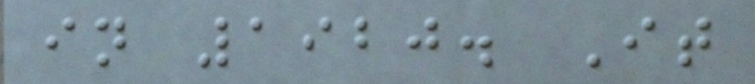in 1920. It
